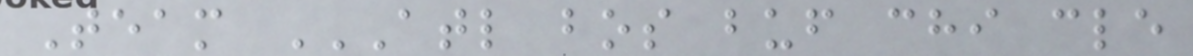Team ATL BOS BUF CHI CLE
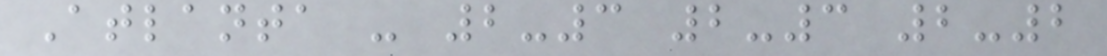Atlanta - 2-3 2-3 2-2
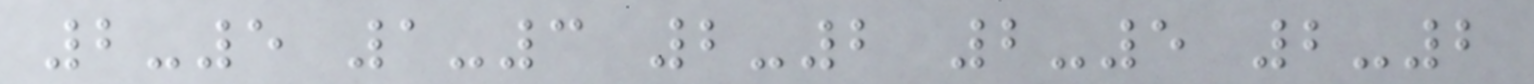2-5 1-3 2-2 2-5 2-2
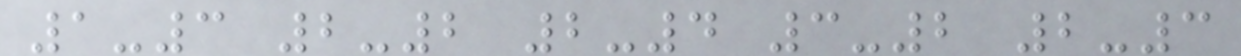1-3 2-2 2-4 3-2 2-3
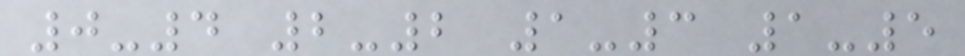0-4 2-2 1-3 1-5
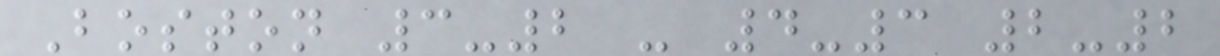Boston 3-2 - 4-3 2-2
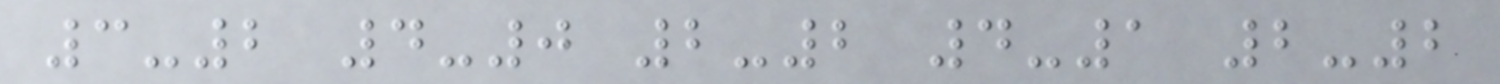3-2 4-0 2-2 4-1 2-2
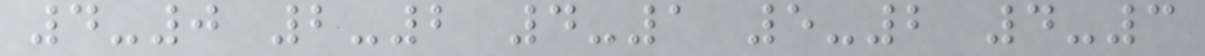4-0 2-2 4-1 5-2 4-3
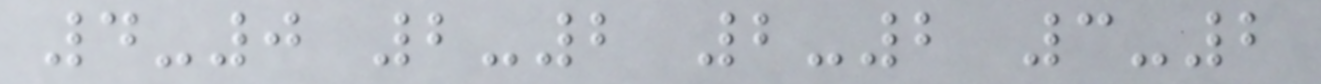4-0 2-2 2-2 3-2
